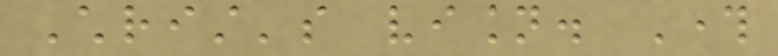Christ's vision. Through
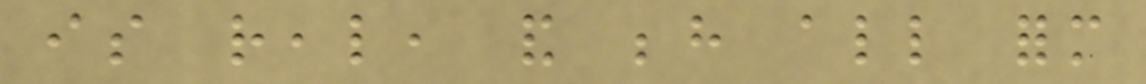is real, and behind all form
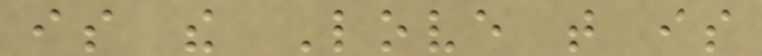is the Love that is
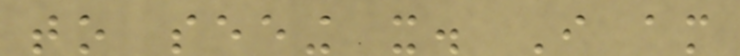to seeing it. I am
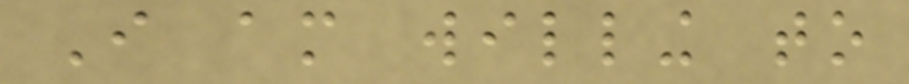I am willing to
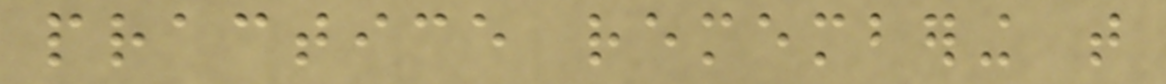practice remembering that
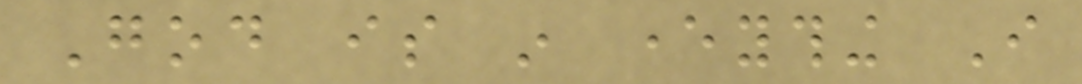God is in everything I
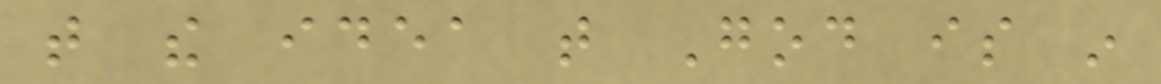that the idea that God is in
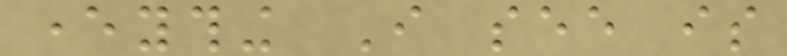everything I see is
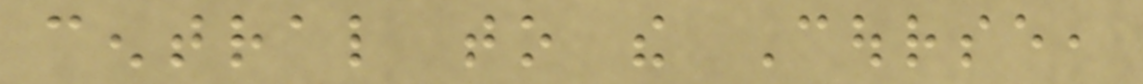central to the Course,
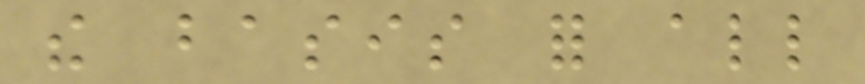the basis for all
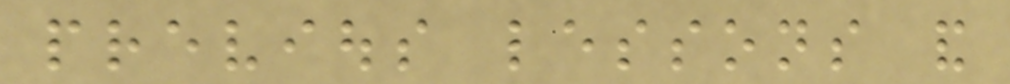previous lessons and
